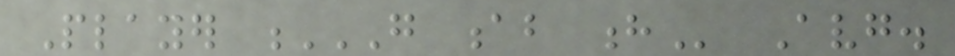Player G AB H Avg.
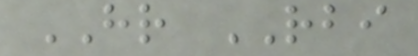HR RBI
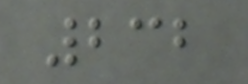232
